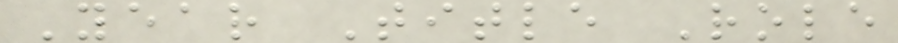Year Title Role
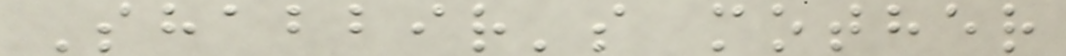Shabbir's mother
